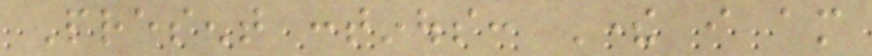Present continous: There i am
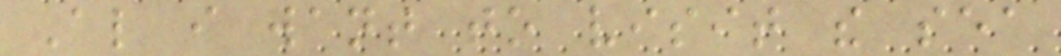Also i want to visit the sea
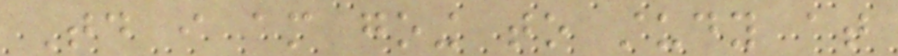Today i am going to study at
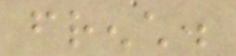french.
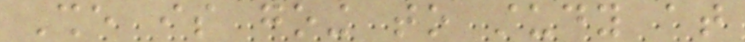She is going to study at
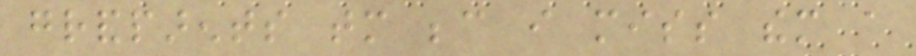grandparents tomorrow because i miss them a
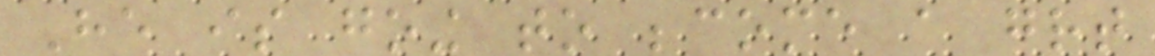He is going to become a great
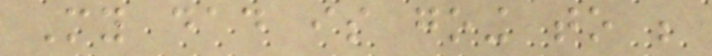My dad is going to be
